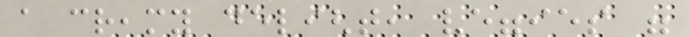a creamy delight, veggies were
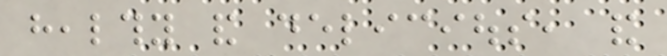healthy and delicious, and
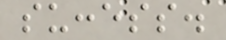success.
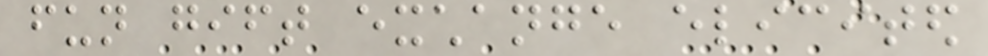fun gift exchange elicited
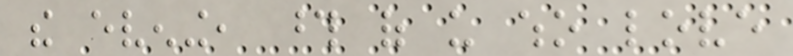the evening, those of us who love
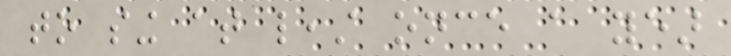to sing at least once a year
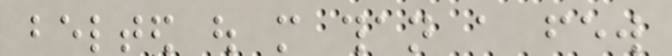belted out more than a few
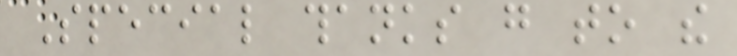Special thanks go to the
